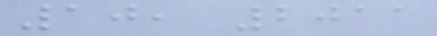10, 2011
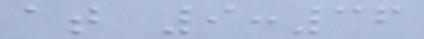at 9:36
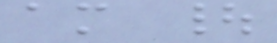am |
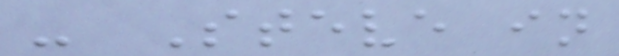- Steve in
